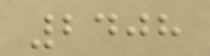2408
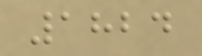1824
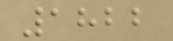1822
